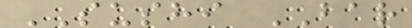SUSHI BAR
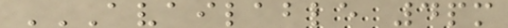AVAILABLE 4PM
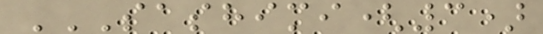SASHIMI(3)
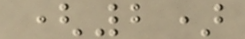(2)
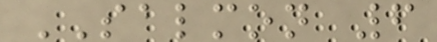SALMON 6
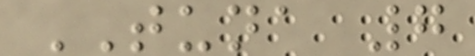TUNA 7
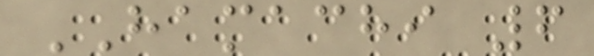HAMACHI 6
